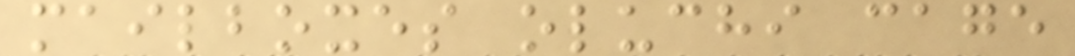mailboxes oluchi cage
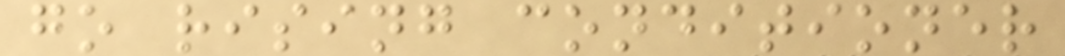go rising conditioner
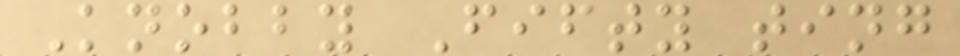Knobby Fifty ting
